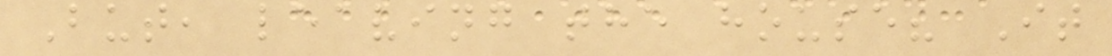But, leaving the house? It
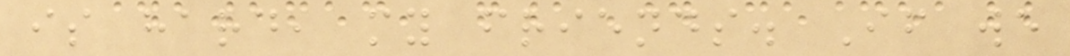is hard, my friends. If we
